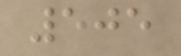505
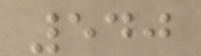540
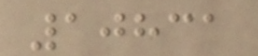10831
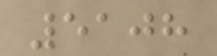5108
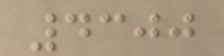4300
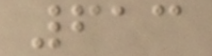613
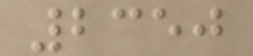2350
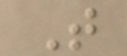T
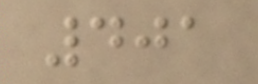401
